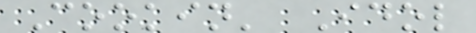Cookin' Idol
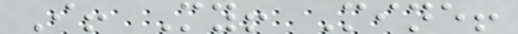I! My! Mine!
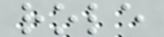role
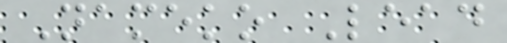Nameko Lead
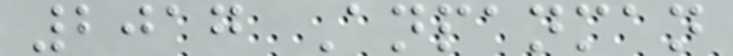2017 Anpanman
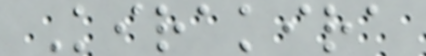Kirakira
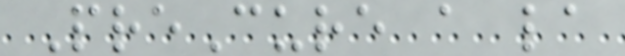PreCure a la
